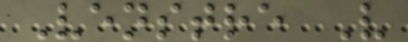Venstre V
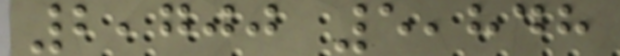2,700 5,848
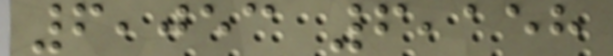6,053 6,158
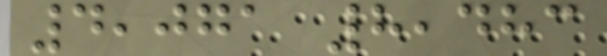4,071 8,483
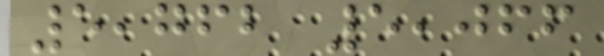5,762 5,066
